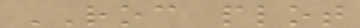ROC plot
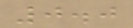0.0
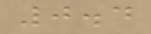0.4
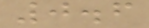0.6
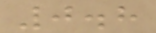0.8
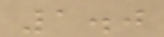1.0
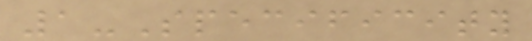1-Specificity
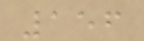156
